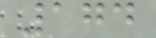174
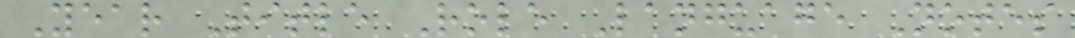Year Title Role Language Notes
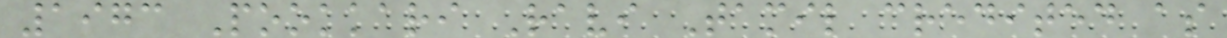1973 Pookkari Ravi Tamil credited as
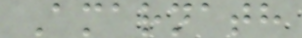Amarnath
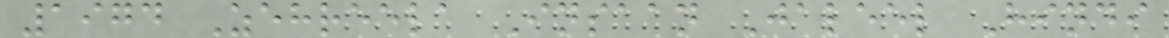1974 Zehreela Insaan Jaleel Hindi
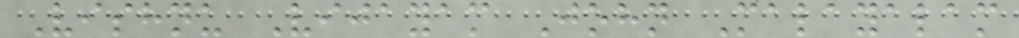Vishnu Vijayam John Malayalam
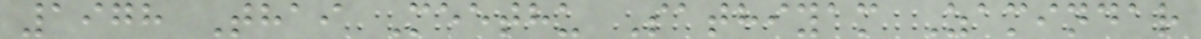1978 Thai Meethu Sathiyam Zamindar
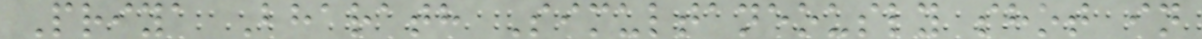Priya Bharath Simultaneously shot in
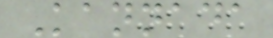Kannada
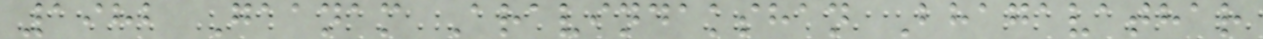1982 Gaanam Aravindakshan Bhagavathar
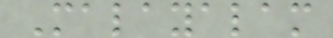Malayalam
